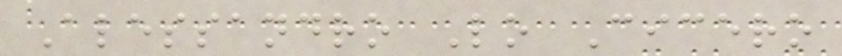Alessandro Lo Cicero
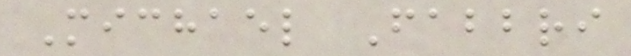Michael Fabbri
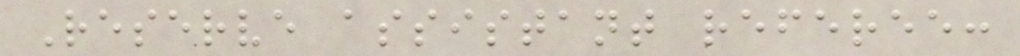Reserve assistant referee:
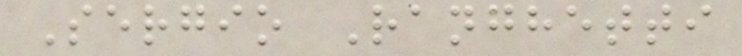Sergio Ranghetti
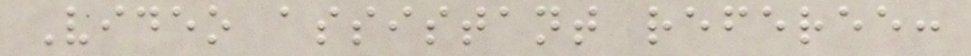Video assistant referee:
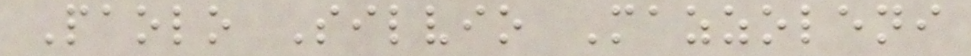Paolo Silvio Mazzoleni
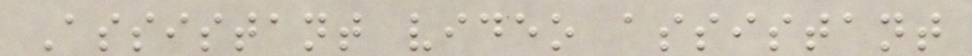Assistant video assistant
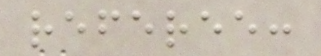referee:
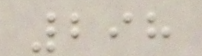298
